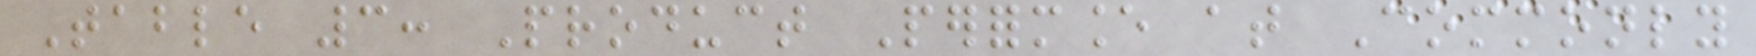Table 3: Product Performance at Commonly
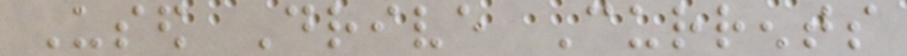Used Drive Currents
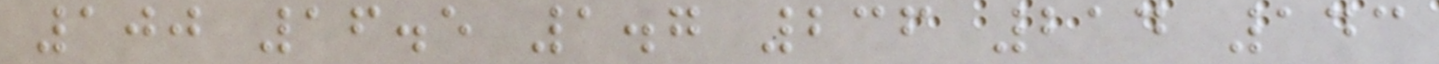100 16.5 1.7 236 214 143
